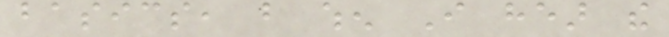basics, but when I hear the
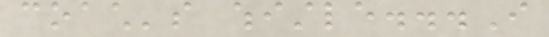coach's whistle...I
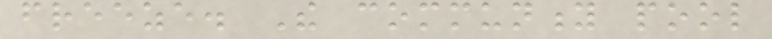freeze. The community pool
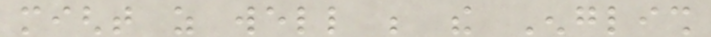might as well be the English
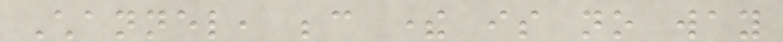Channel, because there is no way
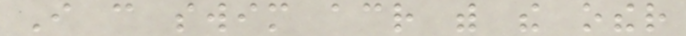I can swim across with the other
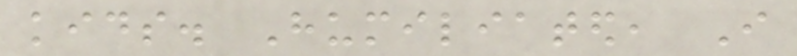kids. Humiliated, I
